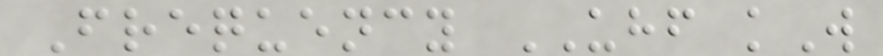Frequency UHF kW
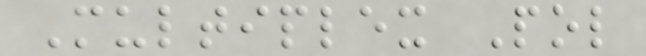Multiplex Pol
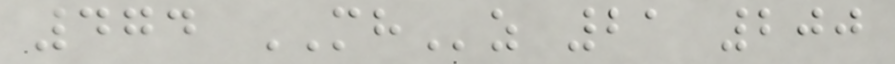474 MHz 21 200
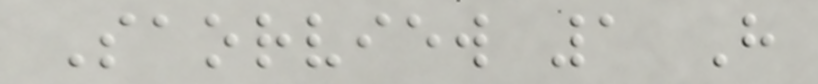Saorview 1 H
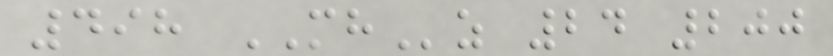498 MHz 24 200
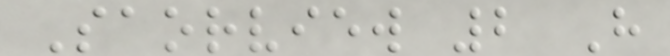Saorview 2 H
